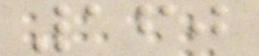160
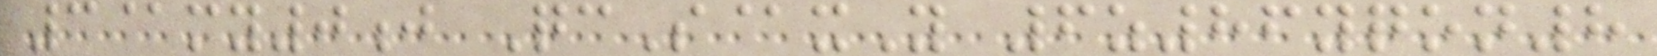3@my0j QcS@xY 6z86yqon8
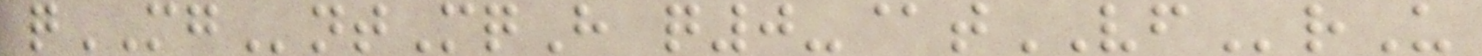qMGntMqH q0-@tVFrU
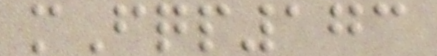mFqp173
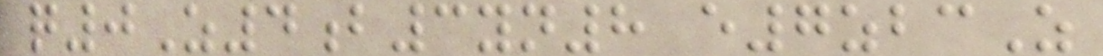q0Z4b3yn8 e7zbcZ
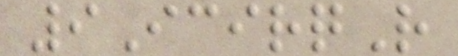9IcirqR
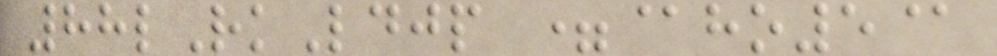88lRkLdjp =@ho5@
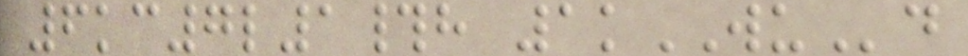6kc7l1#h 1kWUd
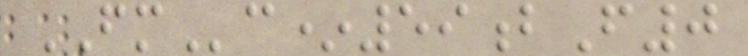FMc*59bF0
